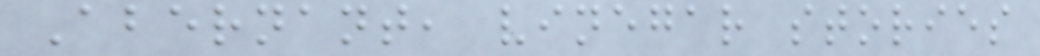Abernant, vinegar stories
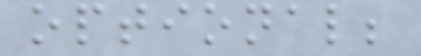optional;
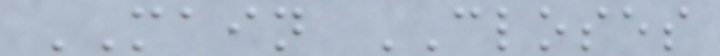MAIN CLOSES
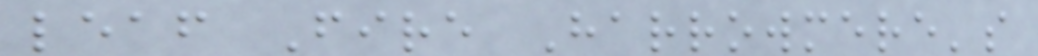leaf Fire Harrowmere's
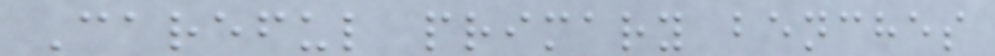Careful primary benches
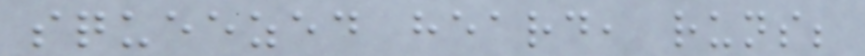squeezed heard, runs;
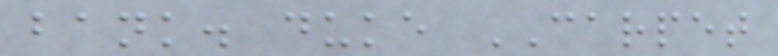bank. duke CARPET
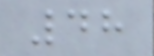48
